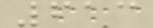613
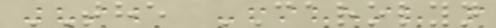THE CAROLYN
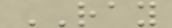RAY
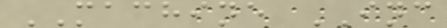MACHINE INC
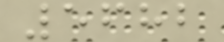5682
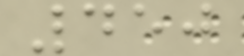450
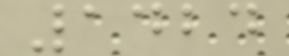1424
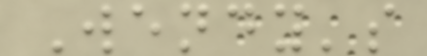Wendy's
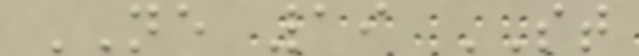NE 19 ST
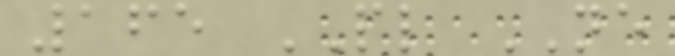165 PL NE
